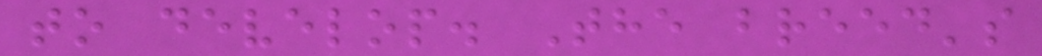to develop. The breed's
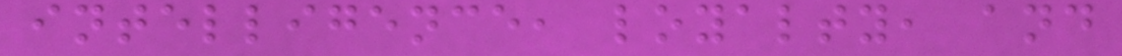intelligence, loyalty, and
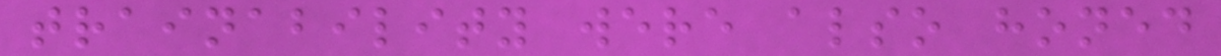trainability were also honed
